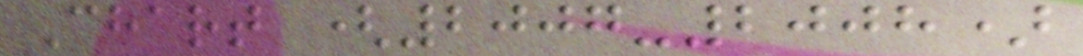Chart (2007-2008)
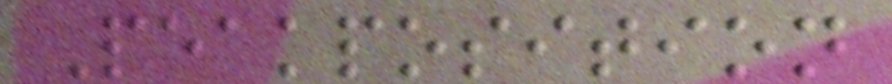Peakposition
